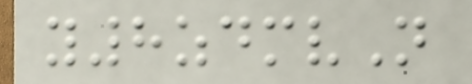y8zdmvN
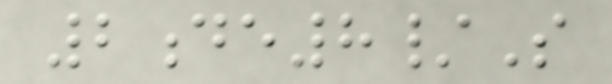2de8/S
